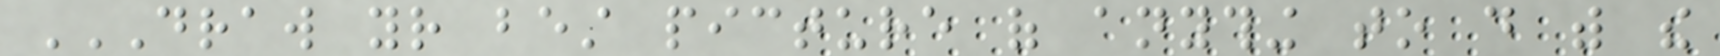DRAW YOUR BEST PICTURE OF ANYTHING TO DO WITH THE
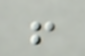!
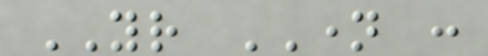YOUR NAME :
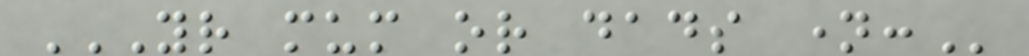YOUR MUM OR DADS NAME:
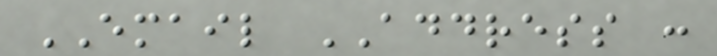EMAIL ADDRESS :
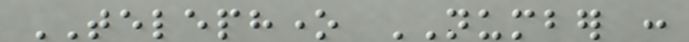TELEPHONE NUMBER :
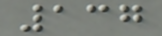137
